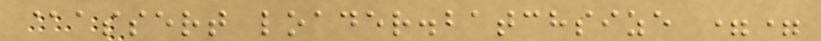@assert loader.batchsize ==
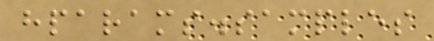hparams.samples
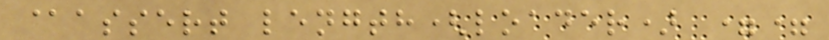@assert length(loader) ==
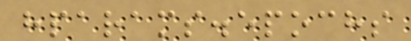hparams.epochs
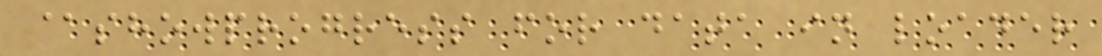@showprogress for data in loader
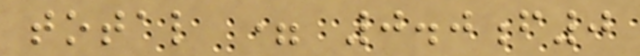total = 0.0f0
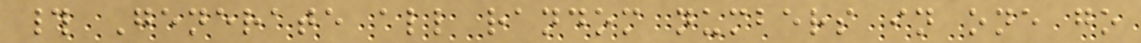# Generate all random numbers in one go
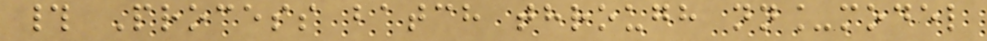# Process batch through nn_model
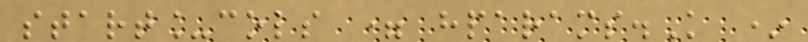start_cols = hparams.K *
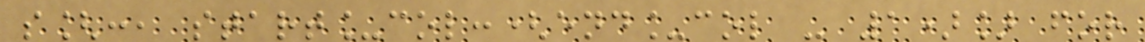s[:, start_col:(end_col - 1)] for
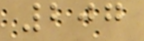207
